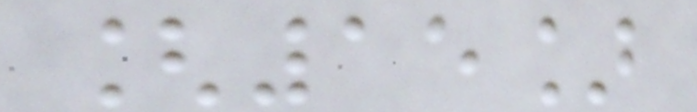[15]
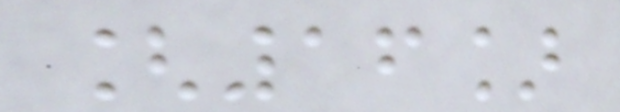[16]
